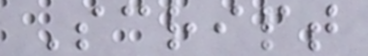Script
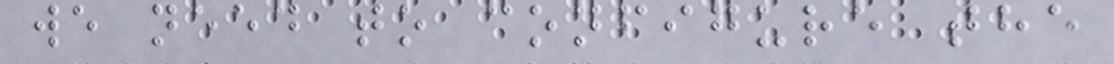we need to configure the
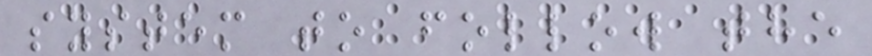system to follow the
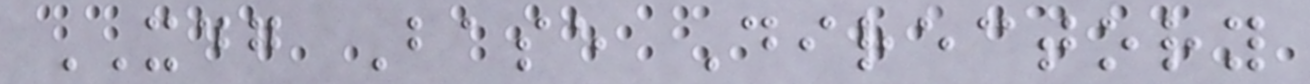XDG Base Directory
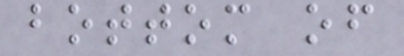bottom of
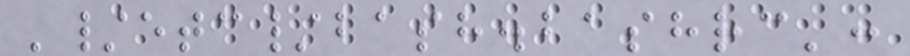'/etc/bash.bashrc':
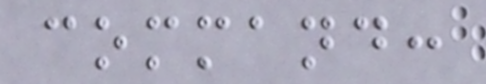command:
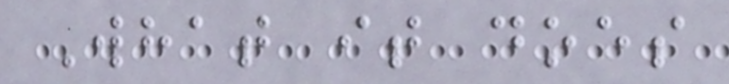What it does
